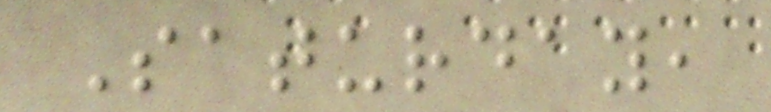Saturday,
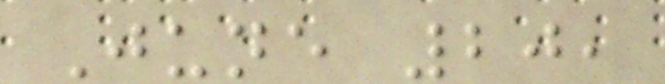June 20,
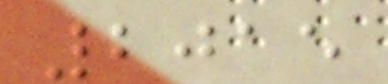2015
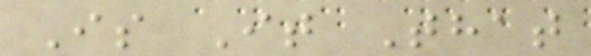Is It That
